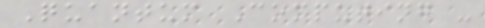Quantum Computing -
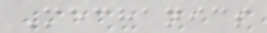Mechanics
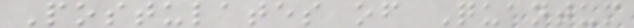Postulates of Quantum
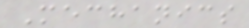Mechanics
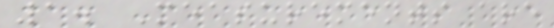1. Measurements are
